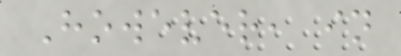However, in
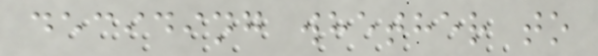deciding whether to
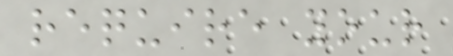require your
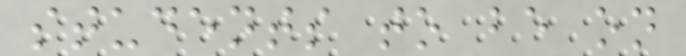students to be on
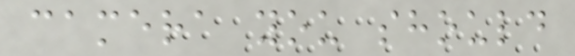camera you should
